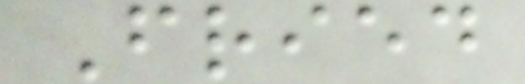Fried
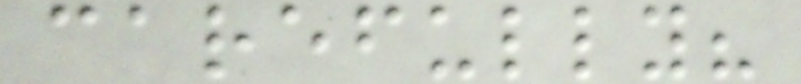carefully?
